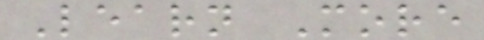Learn More
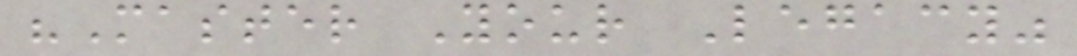"Master Your Legacy"
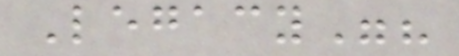Legacy"?
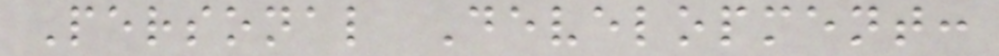Personal Development:
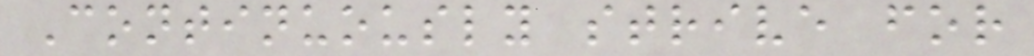Continuously strive for
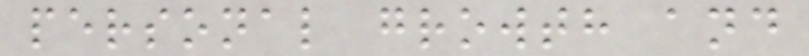personal growth and
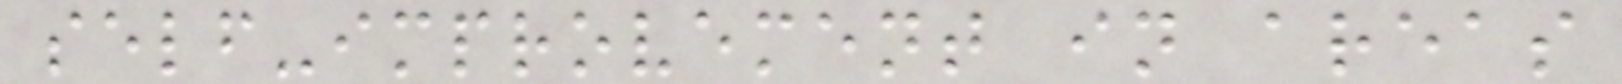self-improvement in areas
